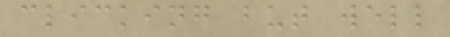clicking but well
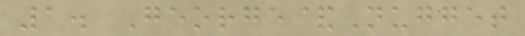1. George&Nugget
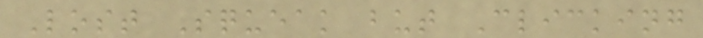Lost Squeak but Clicking
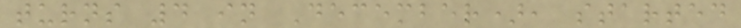turns 4 in December), started
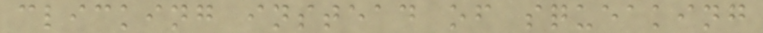clicking instead of squeaking
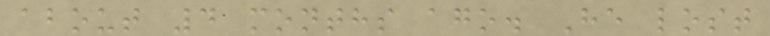about 4 months ago. He lost
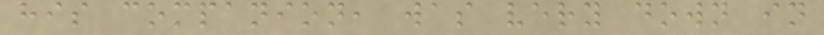his companion, was very down in
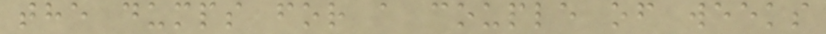the dumps for a couple of weeks
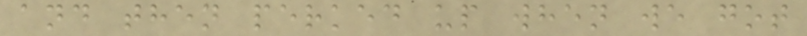and then perked up when we got
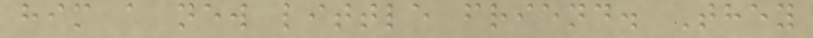him a new little friend. They
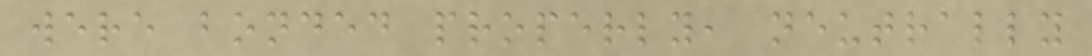were bonded properly, neutrally
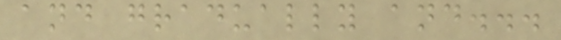and gradually and...
